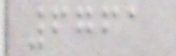6761
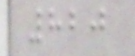820
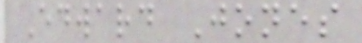Edward Jones
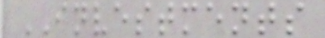INVESTMENTS
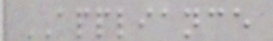APPLIANCE
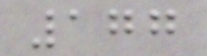177
